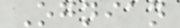Ognian
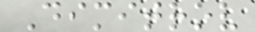Dimitrov
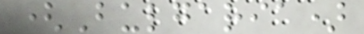(Bulgaria)
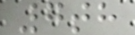7th
